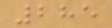285
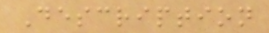Description
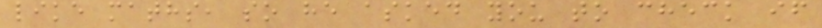like maths, so he asked you to check if
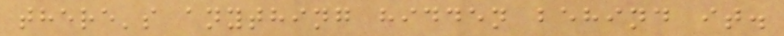there's anything hidden behind it.
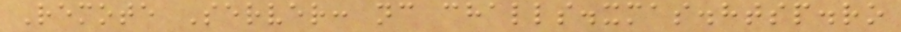Remote Server: nc challs.xmas.htsp.ro
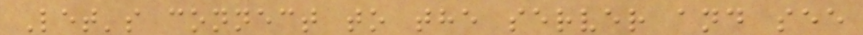Let's connect to the server and see
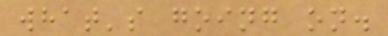what's going on.
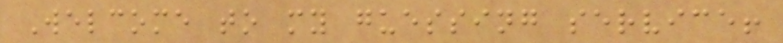Welcome to my guessing service!
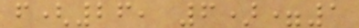f(26, 6)=1
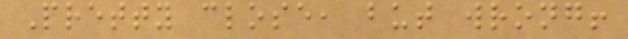Pretty close, but wrong!
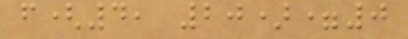f(4, 20)=0
